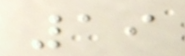19
